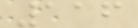116
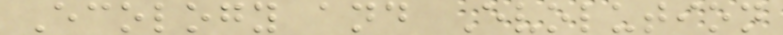Ecology and Evolution
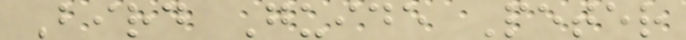Bird Guide Peter
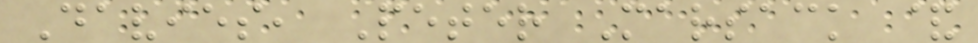Davies, Peter Marsack &
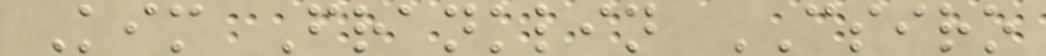Kim Franklin CSIRO
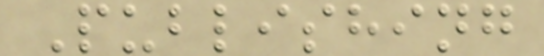Publishing
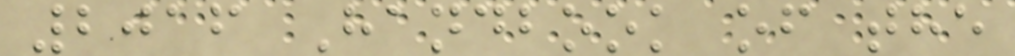2016 Handbook of the
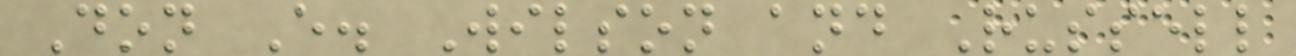Don E. Wilson and Russell
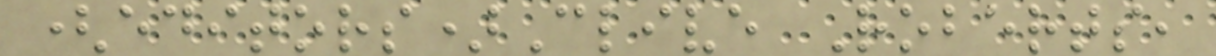(editors)Clive Roberts,
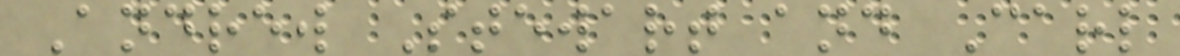Andrew Stewart and Carl
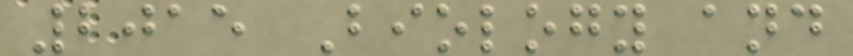2015 Biology and
